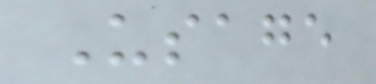Usage
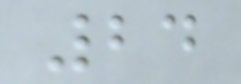24
